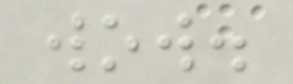wow.
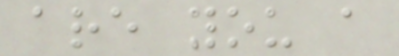are you a
